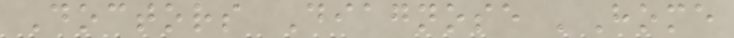Doctors Diagnose 'Home
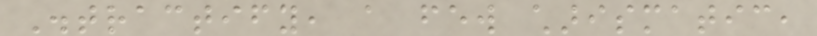Distractify, a few charismatic,
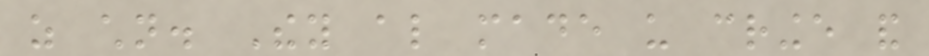as children. They also made us cringe and
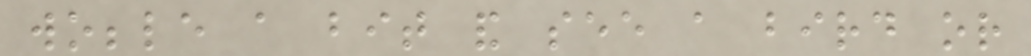wobble a bit and see a bird or
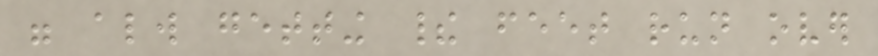were always getting their feet run over
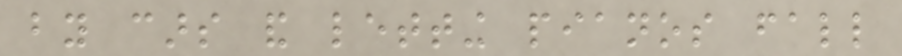by cars and letting pianos fall
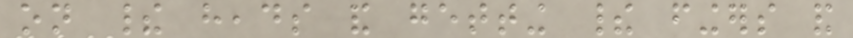on their heads and getting their fingers and
